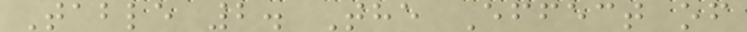Table 2. The Effect of
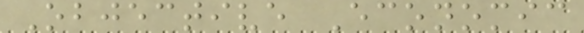Objective Economic
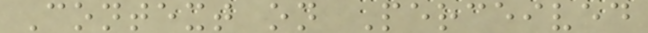Context on Perceived
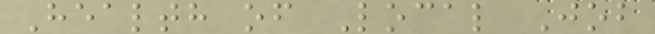Health of Local Job
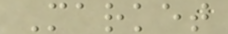Market
